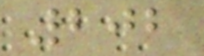202
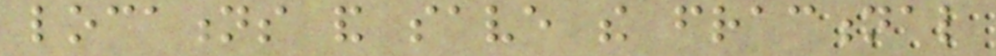locations and save the fractional
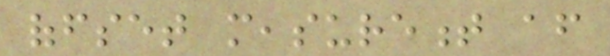offset measurement after
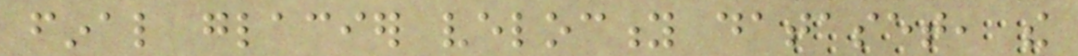final glacier velocity dataset, the
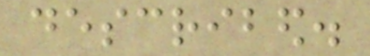described.
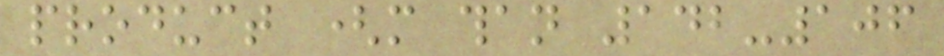product (more than 142-106
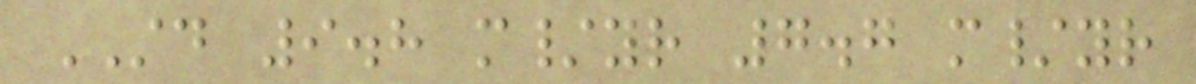STD 9.8 m/yr 7.7 m/yr
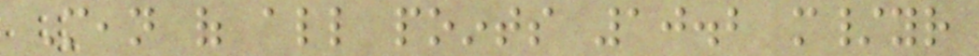Mean of all points 10.2 m/yr
